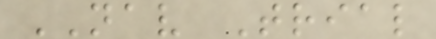NAV Trial
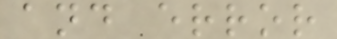and error
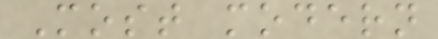Most modern
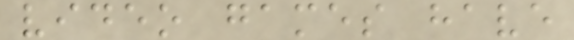video games have
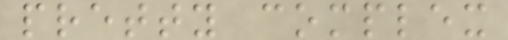pretty complex
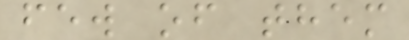few of them
